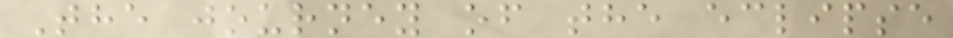The journey of the eclipse
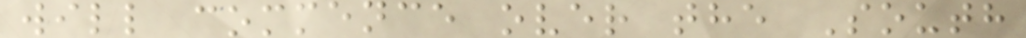will commence over the South
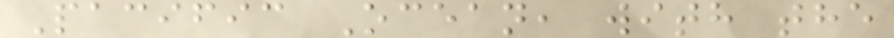Pacific Ocean, with the
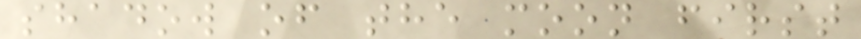shadow of the moon first
